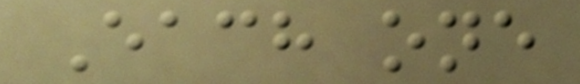Each one
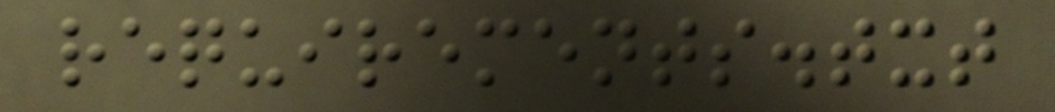requirements.txt
